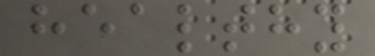healthy
